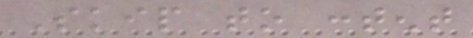Skip to content
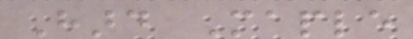Hard Maple
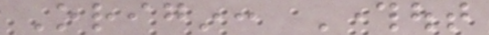Origin: Throughout
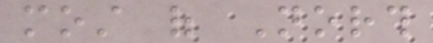most of North
